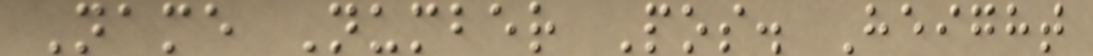Name Number Pos. Height
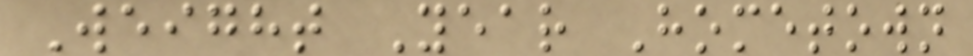Weight Year Hometown
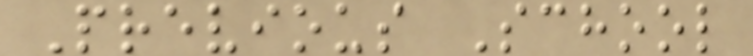Previous School
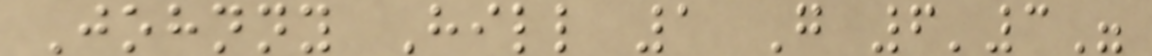Johnny Hill 1 G 6'3"
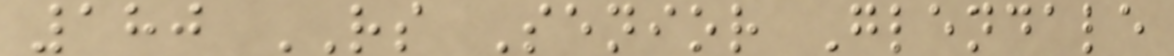180 RS Senior Glendale
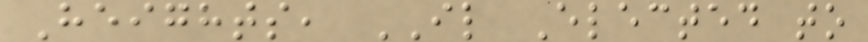Heights, IL Elected to
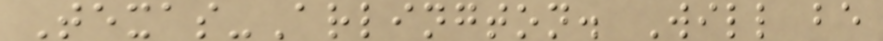Texas-Arlington. Will be
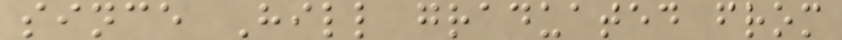since Hill graduated from
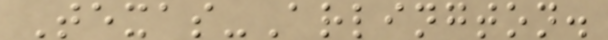Texas-Arlington.
